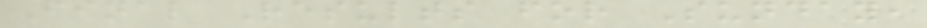Final Results for Sunday,
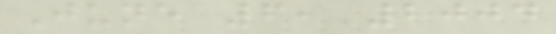June 6, 2004
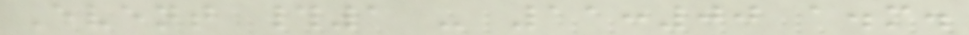Event #1 - 11:00 a.m.
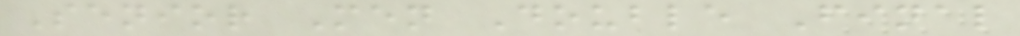Senior Men Double Final
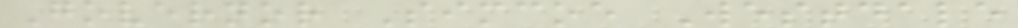Governor Simcoe Westdale
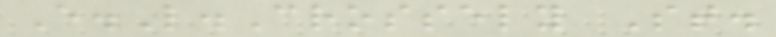E.L.Crossely St.
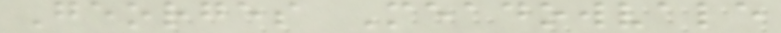Georges Meadowvale
